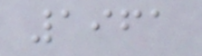1961
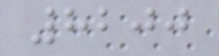8200
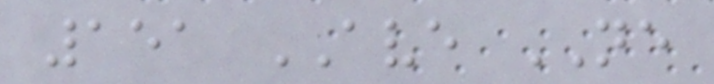151 AVE NE
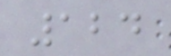124
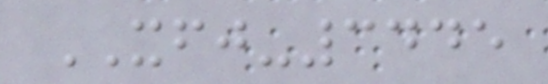XFJ-3445
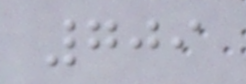709
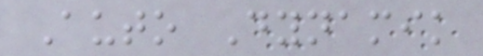Auto Dynamik
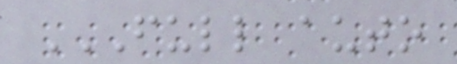FULL AUTO
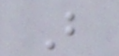B
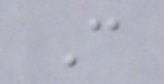C
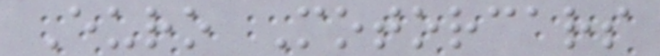Euro Motorcars
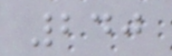240
